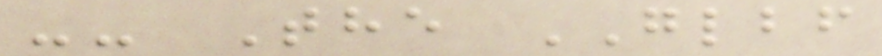-- The GLBF
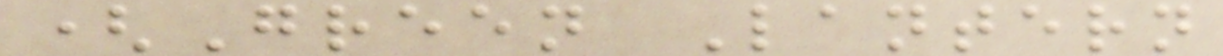(Green Lantern
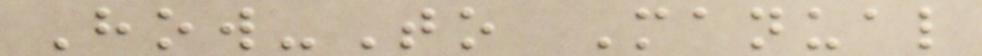How-To Manual
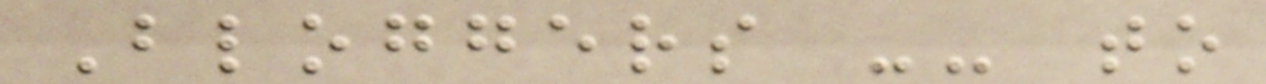Bloggers -- to
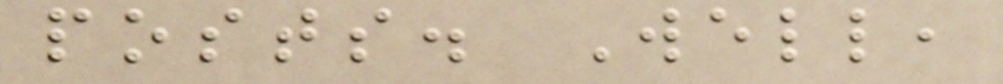posts. Well,
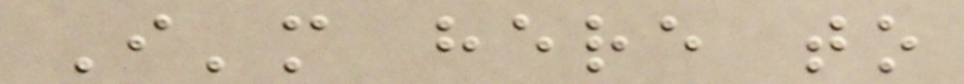I'm here to
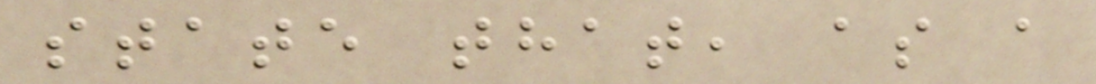state that, as a
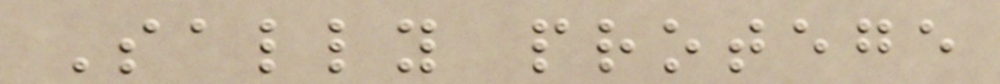Sally protege
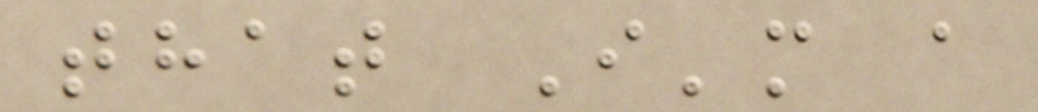that I'm a
